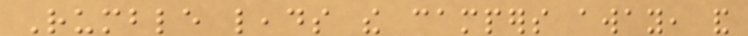Rumble leads the campers away, and
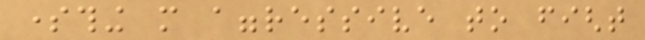something more aggressive to fight
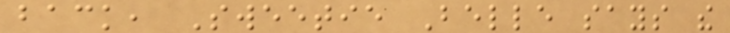back, Sweetie Belle says the
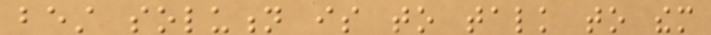best solution is to talk to them
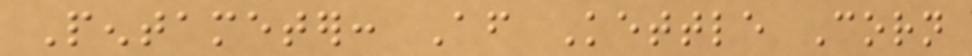Pentameter: After Kettle Corn
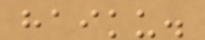haiku.
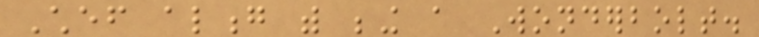Chef along with being a Wonderbolt.
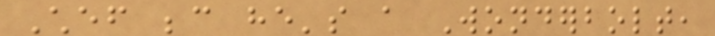Chef because he's a Wonderbolt,
